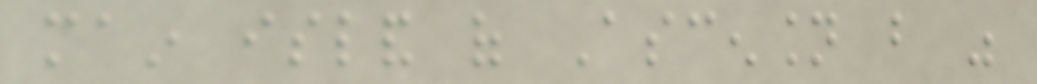main island of Ascension but was
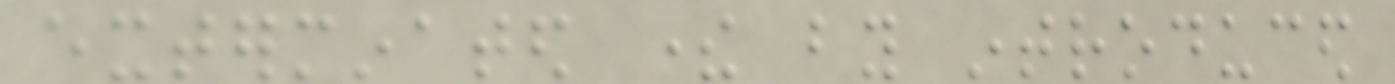exterminated there by introduced
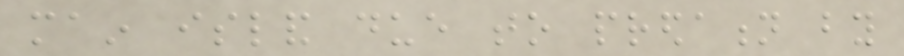main island due to predation by
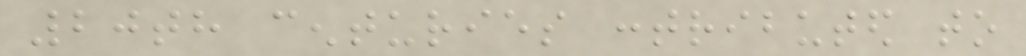20th centuries contributed to
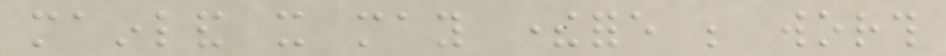mainland it may therefore be worth
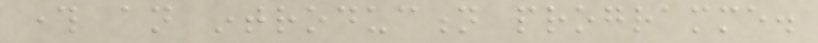through an introduction programme.
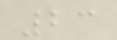23
